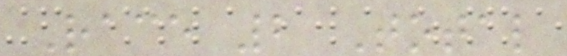Race 2 Total
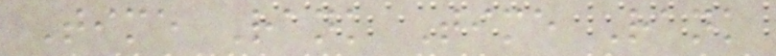Time Rank Time Rank
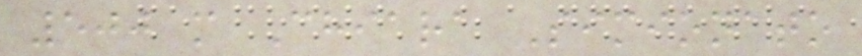500 m Chiara Simionato
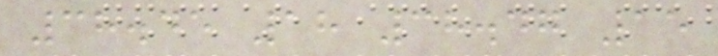38.45 18 38.47 15
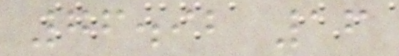76.92 16
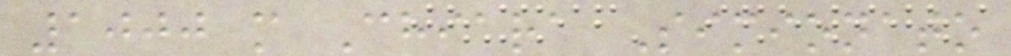1000 m Chiara Simionato
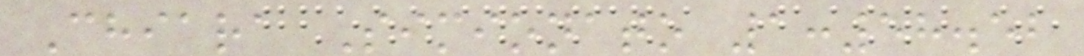Chiara Simionato 1:58.52
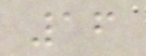16
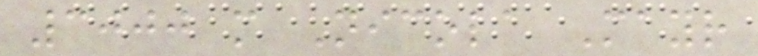3000 m Nicola Mayr
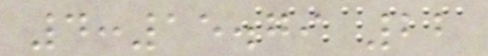4:15.79 22
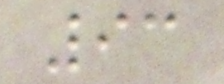93
